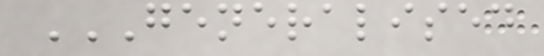GENERALISED
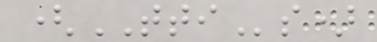(TTIs)
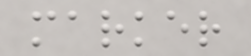marker
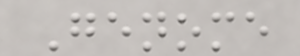Genome
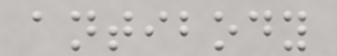antibody
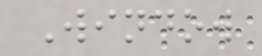Window
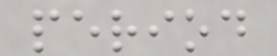period
